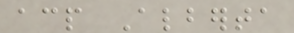acp Alberta
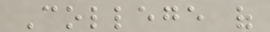College of
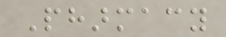Pharmacy
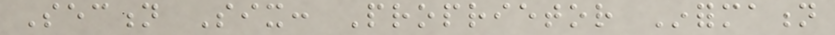Section Six: Proprietor Information
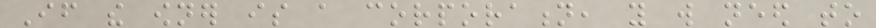If the owner is a corporation, you will need to
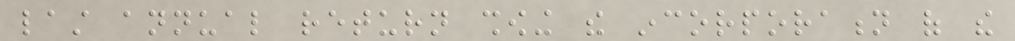last annual return showing the incorporation of the
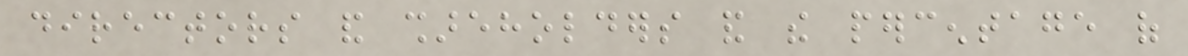directors and shareholders and the percentage of
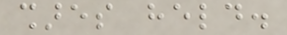shares held.
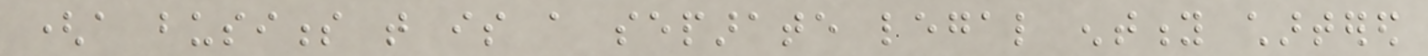(a business that is a separate legal entity chartered
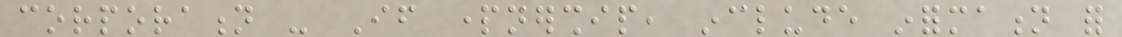corporation - If partnership, include information for
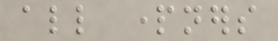all partners
